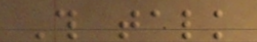This talk
